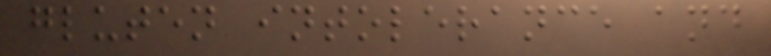gluten intolerance and
